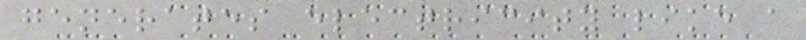generates electricity like a
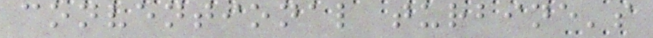conventional turbine's
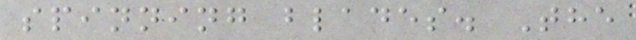spinning blades. The
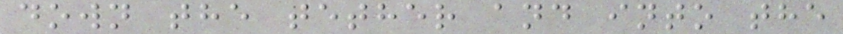down the tether and into the
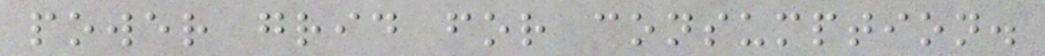power grid for consumption.
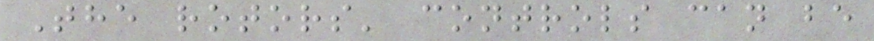The rotors' controls can be
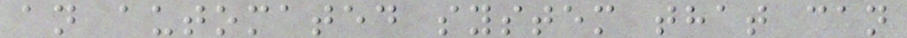an automated system that can
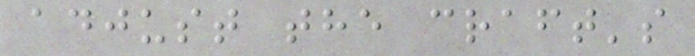adjust the craft's
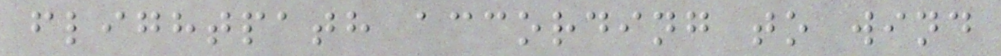flightpath according to wind
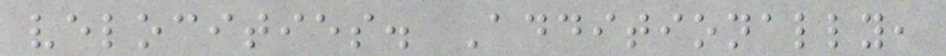velocities. Additionally,
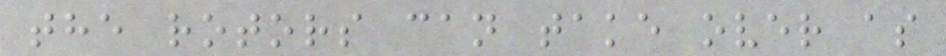the rotors can take over as
